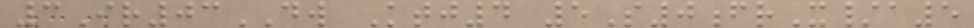3Ir03DW Ktj4 5S0frX/a5
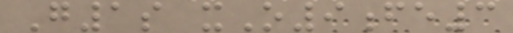G1s xO9fe3
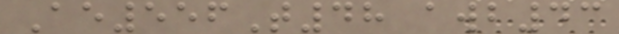Ae556T48 awb43
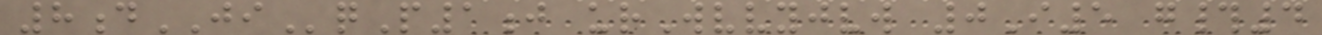8dJIqP1j urWvvyjvw 0I5 g#4
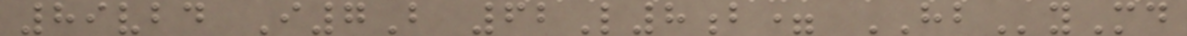89vbd I7B 62L8b= HByMd
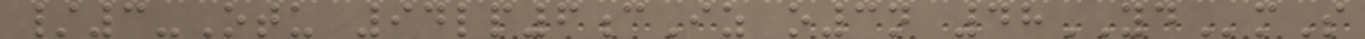/3-Otu 94lp6cIz o3n 48YDmS
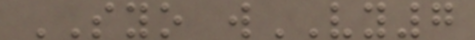SYO wVY7
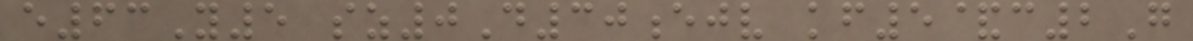e63Y5 sz0D30ejv kf5&c2G
